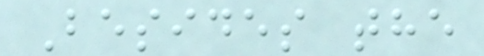Besides the
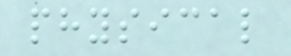physical
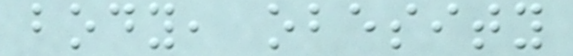body, obesity
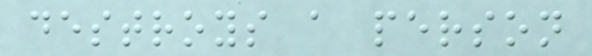destroys a person
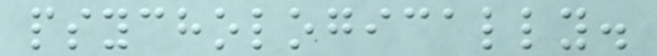psychologically.
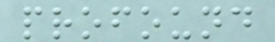profound
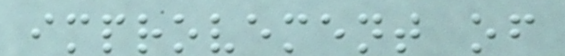improvement of
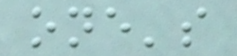one's
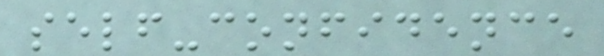self-confidence
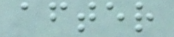after
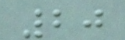20
